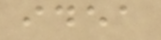idea
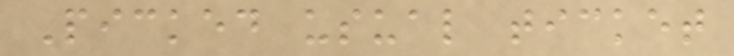Picked usual ticket
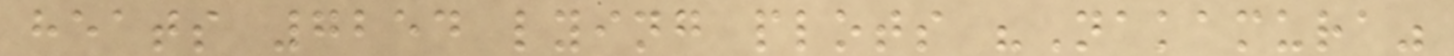heats 7254 lying plots "Nakamura"
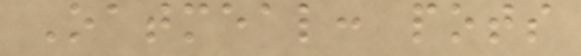Oatmeal: pots
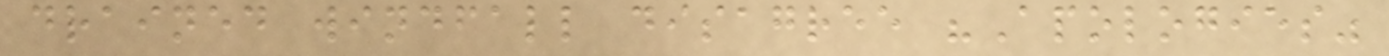drained windfall disagree "Apologies"
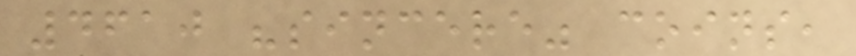4610 "sincere" coins,
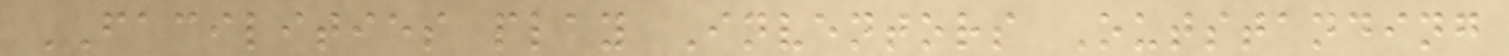FACILITIES play Inventors Outstanding
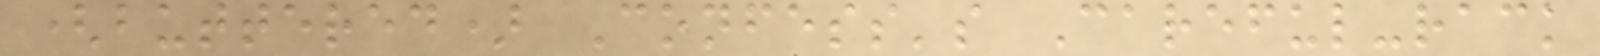(buttered) Confess's Careful-rack
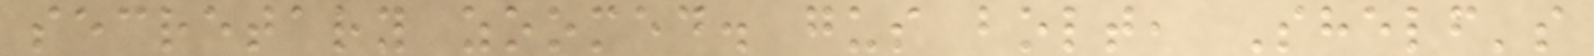secretary zoomed. gus bolt, Shelf's
